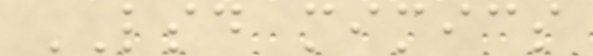LSD mimics
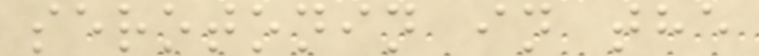serotonin in the
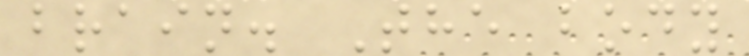brain. The body
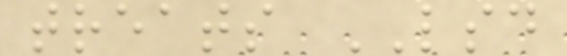treats LSD
